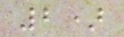2)
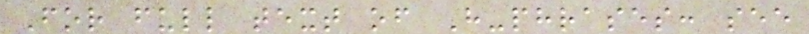For full text of H-phrases: see
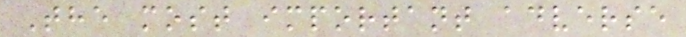The most important adverse
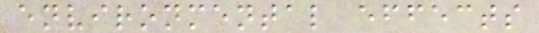environmental effects
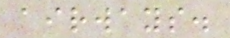airways.
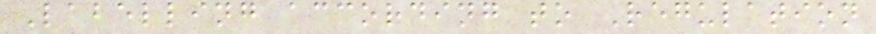Labelling according to Regulation
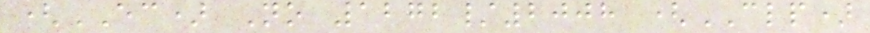(EC) No 1272/2008 (CLP)
